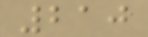210
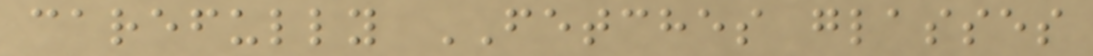carefully FETCHES glasses
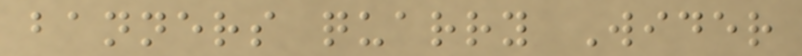banners quarry Wider
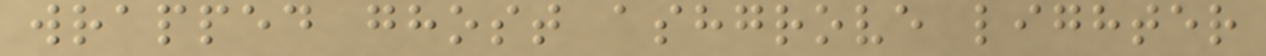wrapped ghost ashgrove lighter
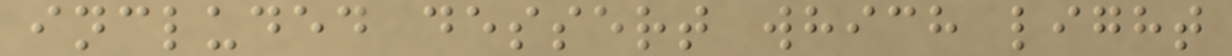included dessert which light
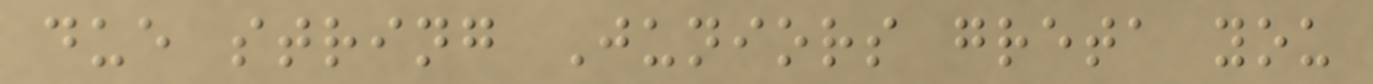due string Juniors greta you
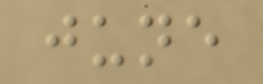june
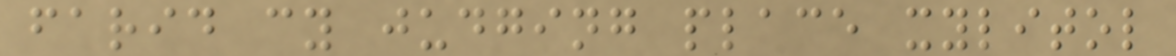farid cy judging place xylitol
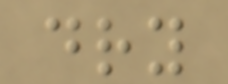dry
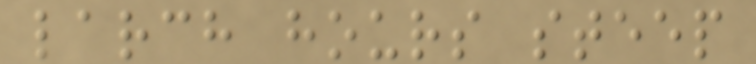larch hours steep
